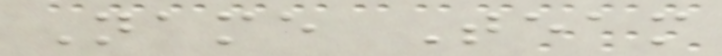Name Team
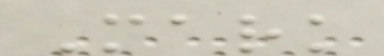Mark
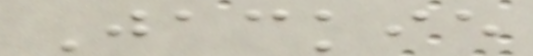Jackie
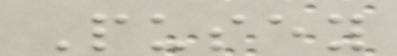Pusey
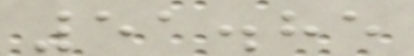51.85
